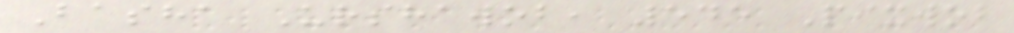Basha Urshawob, 545 Pixwob
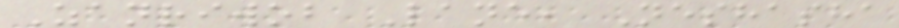Zanriwob Lane, Neshasha
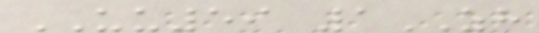UU59 1ZH
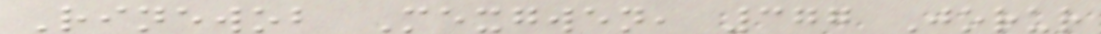Rinewob Mexgwen, 377 Jorur
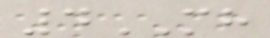4MH
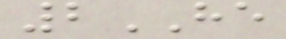2HE
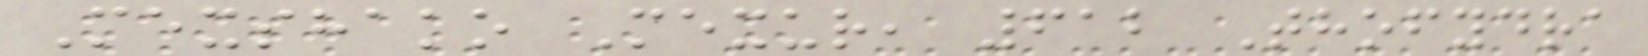Mexshako Mexur, 612 Thofydra
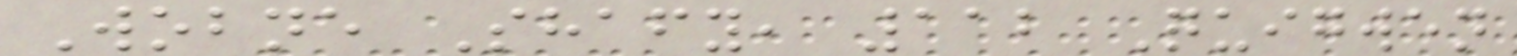Wobne Shafy, 112 Quigwen
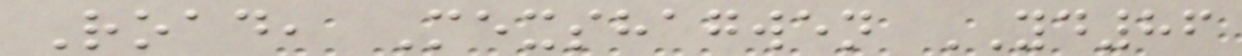Road, Mexshagwen YD86
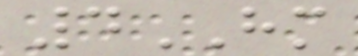4HM
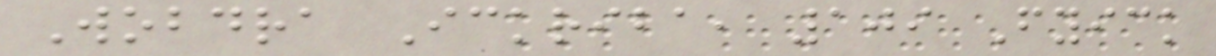Wobdra Ickriba, 109 Fyick
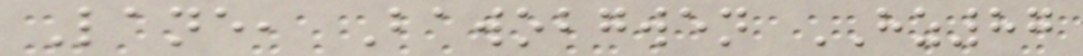Lane, Bawobgwen HZ87
